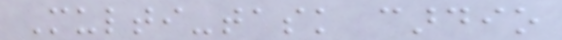Multi-task cardio
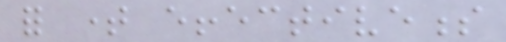for time effectiveness
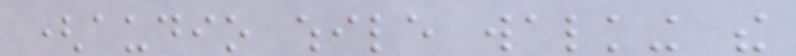(audio while walking the
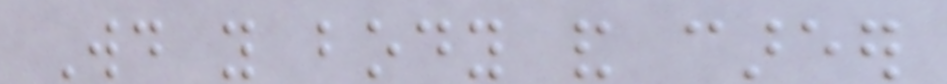Would you body and career
